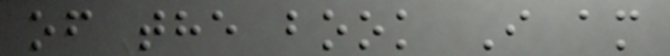of the book I am
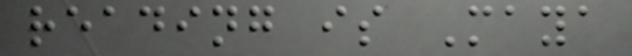reading is Maya
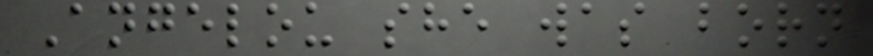Angelou she was born
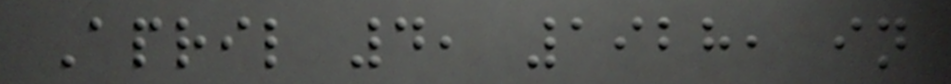April 4, 1928, in
